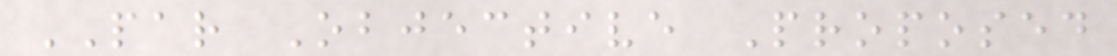PAR Objective Proposed
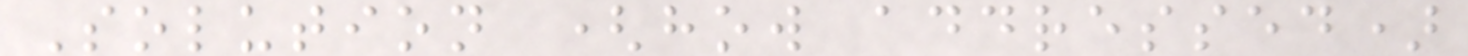Solution (how addressed)
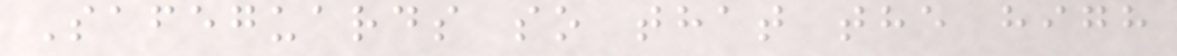Safeguards so that the high
